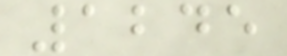1245
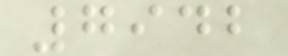7942
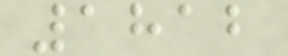1812
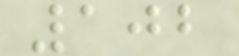102
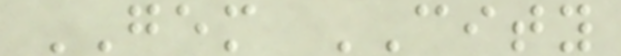GEM CITY
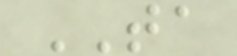TA
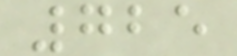725
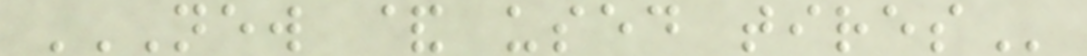NEW & USED TIRES
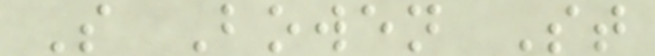S Bowen St
